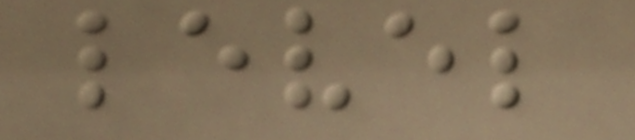level
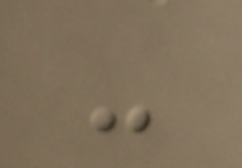-
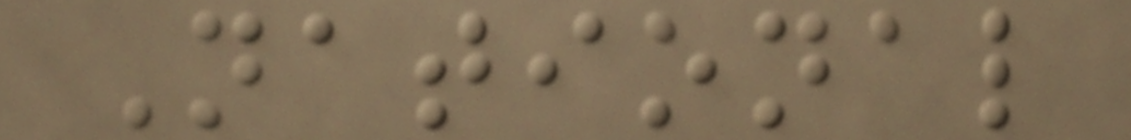National
